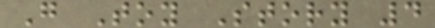G Toy Story 4
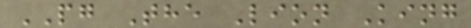PG The Lion King
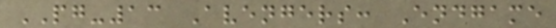PG-13 Avengers: Endgame
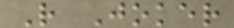R Joker
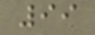99
